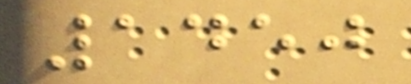1450
